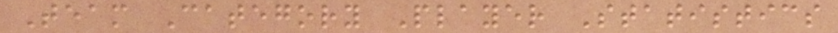Team Category Player Statistics
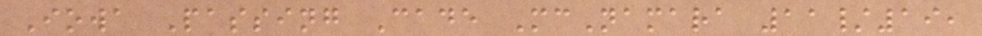Iowa Passing Cade McNamara 11/19,
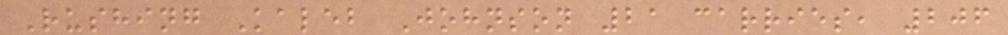Rushing Kaleb Johnson 21 carries, 206
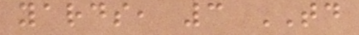yards, 3 TD
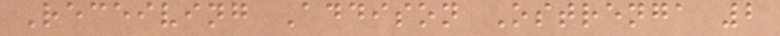Receiving Addison Ostrenga 2
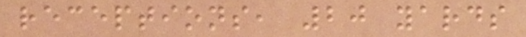receptions, 20 yards
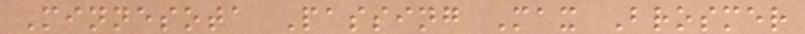Minnesota Passing Max Brosmer
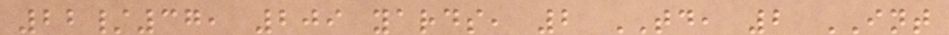22/37, 209 yards, 2 TD, 2 INT
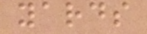yards
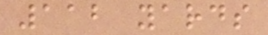112 yards
